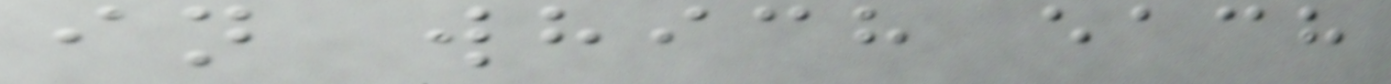in which each
